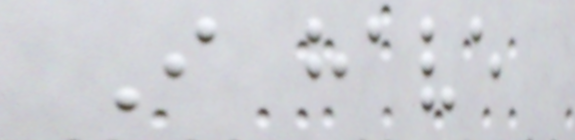I have
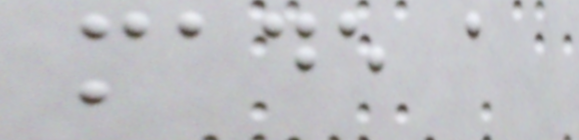made a
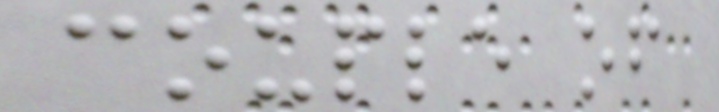couple of
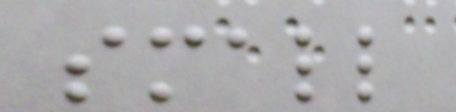small
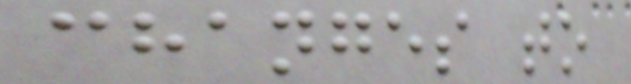changes to
